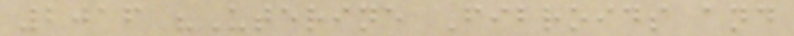2016 "Uterine Fibroids and
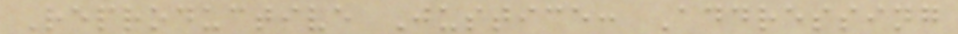Reproductive Justice: Addressing
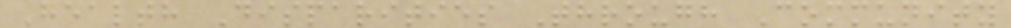Health Disparities Through Community
